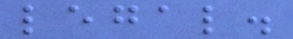legal.
